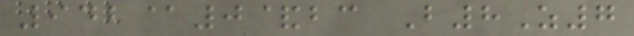942@0&bc B8Z7
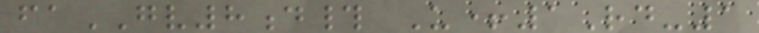faGV8d# U+1Rd-1
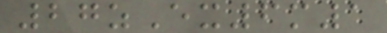27zEx6m1
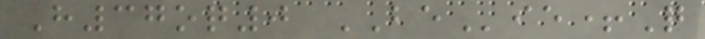H37oq0 BEie+Q
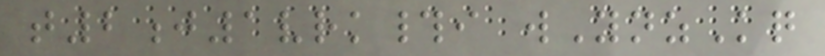t2j1vrk#i wYnzKq
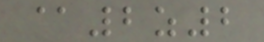@2z2
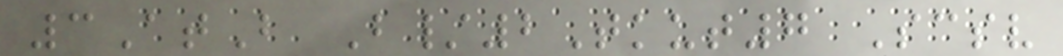3AtB B/2Tkut7 Scsv
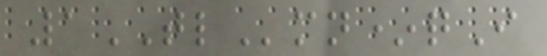1TLmn*qI
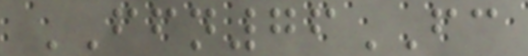FFN76FC
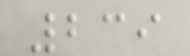239
